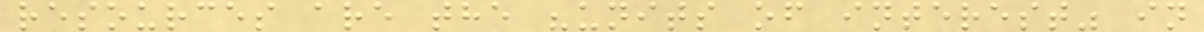resources are the "units of interest" in
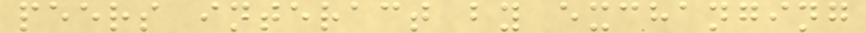peers interact by exchanging
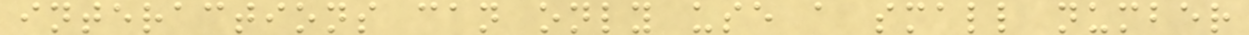interactions can only use a small number
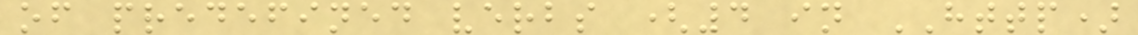of predefined verbs (4 in HTTP)
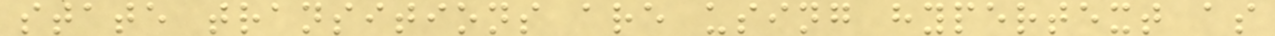state transitions are using hypertext as
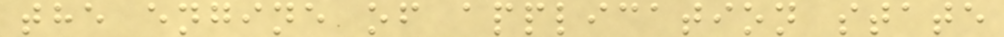the engine of application state
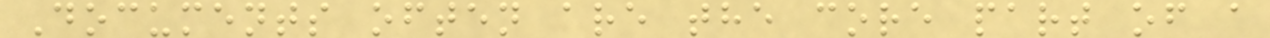Documents often are the core part of a
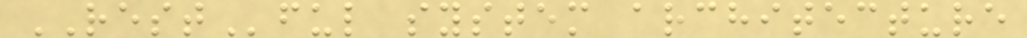RESTful system architecture
